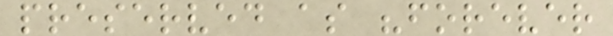preserved as "forever
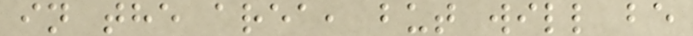in the area, but will be
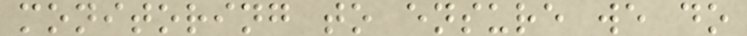monitoring to ensure we do
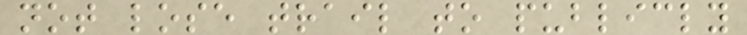not lose trail to publicly
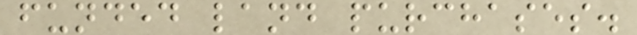funded land purchases.
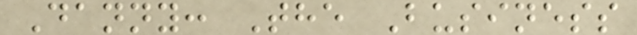Danny: The Business
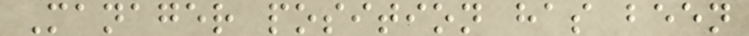Manager position has been
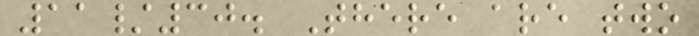11/30. There are two
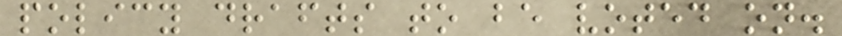policy drafts to be voted on.
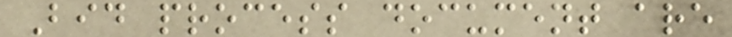Bid process document are
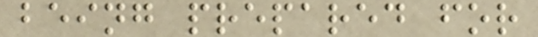being prepared for
